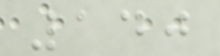140
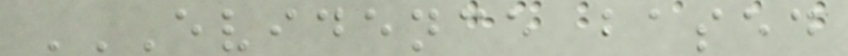EVIDENCE BASED
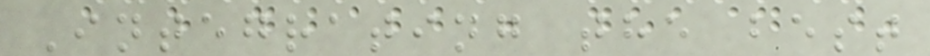Integrating the best
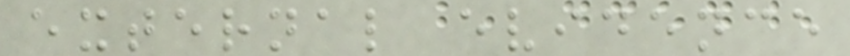external evidence
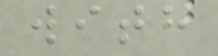with
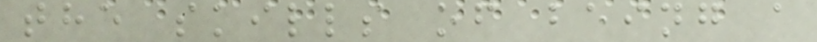the skills of being a
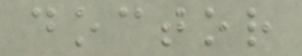doctor
